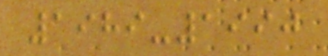1989-1990
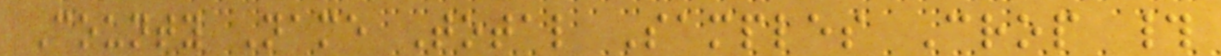County Name Total Samples Crop #
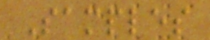Samples
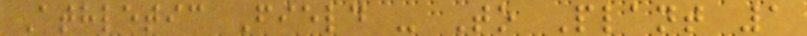Athletic Field - To Plant 1
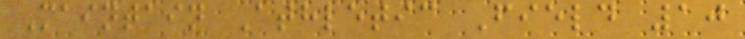Maintain Athletic Field 10
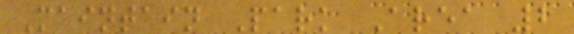Maintain Park Area 2
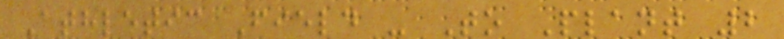Athletic Field - To Plant 2
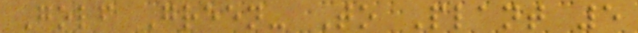Golf Green- To Plant 5
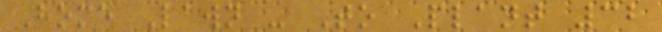Home Lawn - To Plant 32
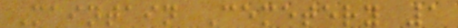Maintain Cemetery 1
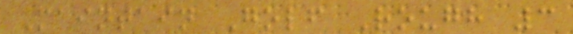Maintain Golf Rough 3
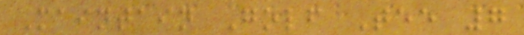Maintain Golf Tee 7
